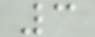3
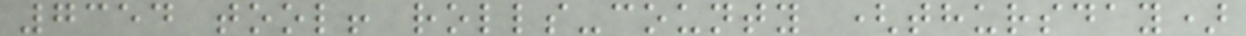7354 tool! rolls-county (thursday)
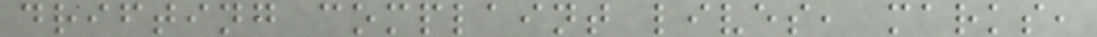drifting complaint lives, marks,
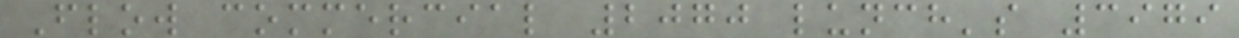Flow commercial 2070 lunch's 3979
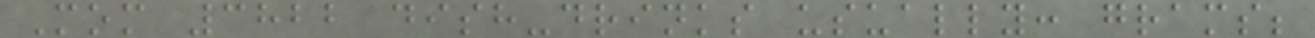Mom 3822 dish-drinks usually: grams;
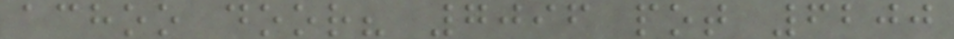achoo door? 7096 pot 6200
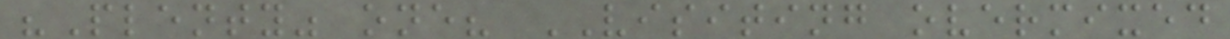"Plenty" one? VISITING overmixed
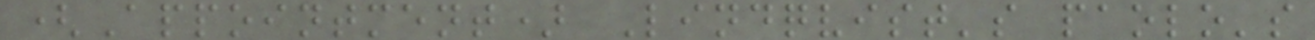(Appointment) Lindqvist's paolo's
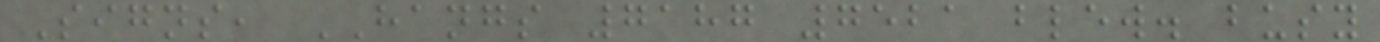Signs, HANGS 7187 7521 blew. busy
